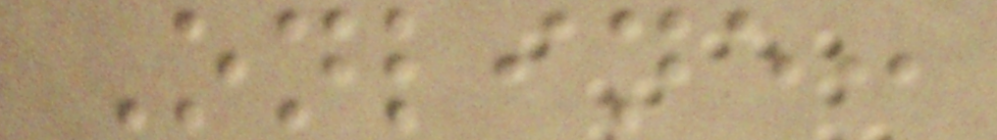Online:
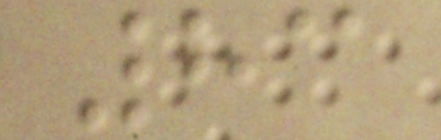83
